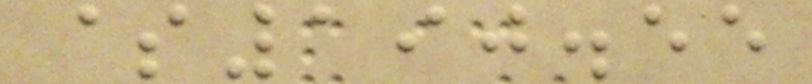$190.55
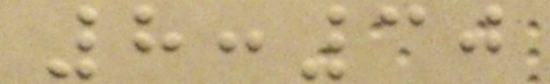8:30
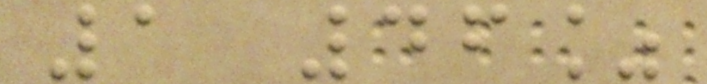1 46%
